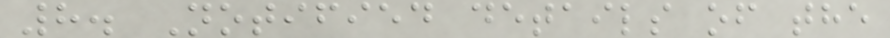8. Notified details of the
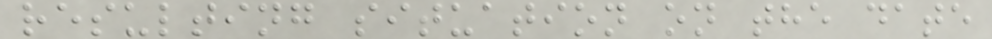resulting situation on the date
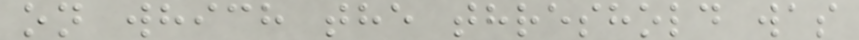on which the threshold was
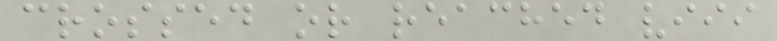crossed or reached viii
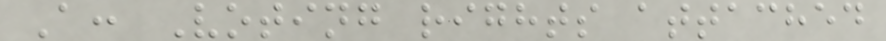A: Voting rights attached
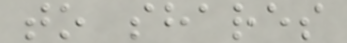to shares
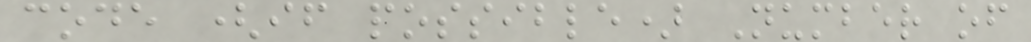code (if possible) Number of
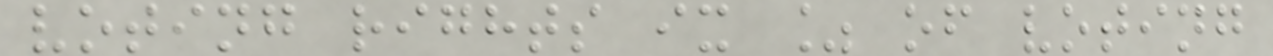voting rights ix % of voting
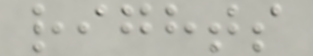rights
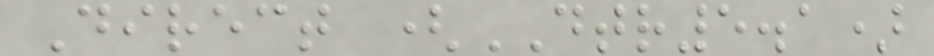Direct (DTR5.1)
